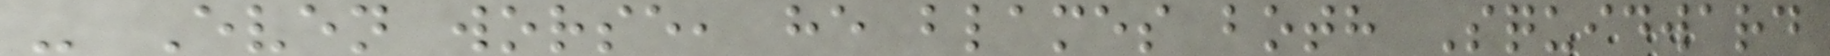- Even worse, he blames both Squidward
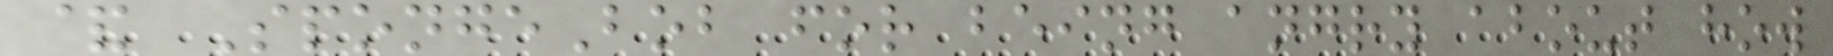& SpongeBob for being angry about how
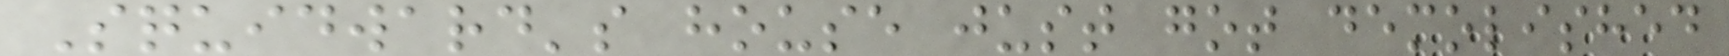Squidward's house just got demolished
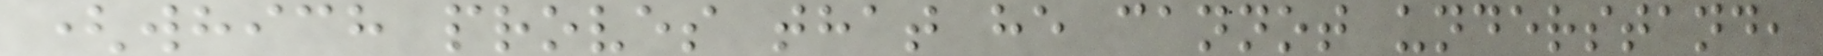(which proves that he cannot understand,
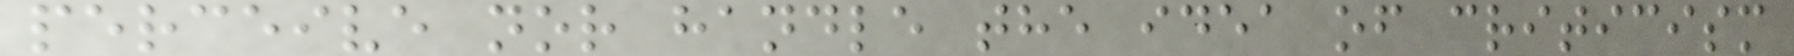perceive nor handle the idea of criticism
